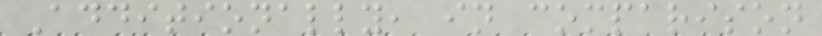Additionally, in comparison
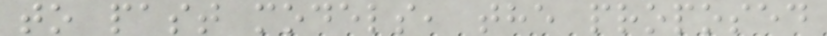to past models, the proposed
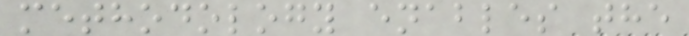methodology enables the
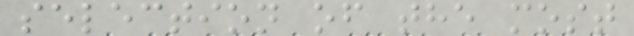selection of the most
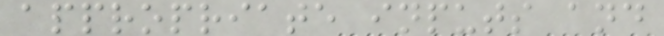appropriate inputs and
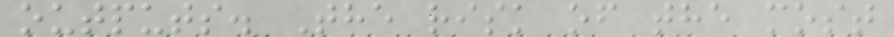outputs. The risk of the most
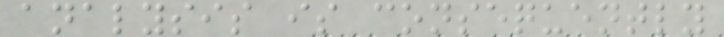analysis is consequently
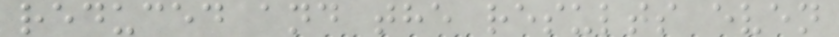reduced and the results even
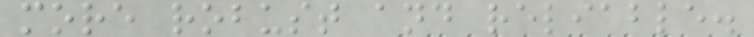more robust and reliable.
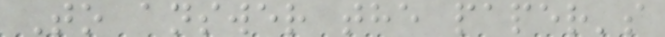To answer the paper's
